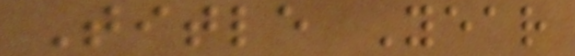Title Year
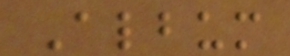Album
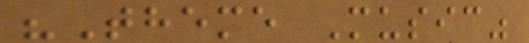"Theme Music"
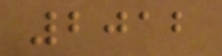2012
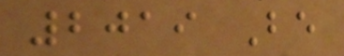2019 Be
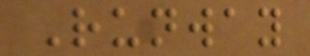Runway
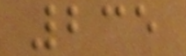235
